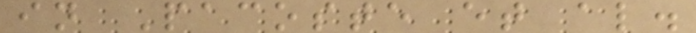in Pacoste et al.
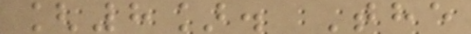[8]. The
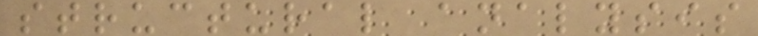structural analysis
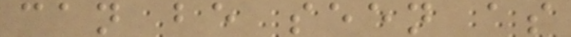can be seen as
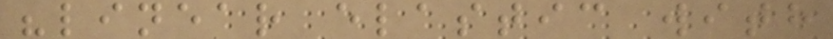"linear elastic with
